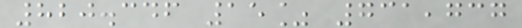820.346 15% 731,737
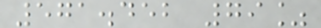571.452 79%
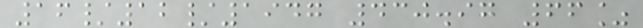16/12/1947 430.97 66%
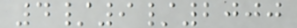4/9/2000
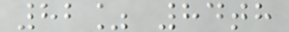82% 84th
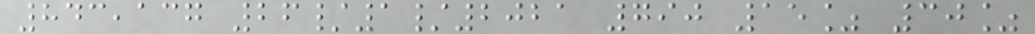843,137 26/1/2021 790 15% 30%
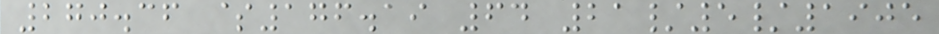270.36 $176.19 64 21/5/1905
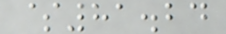$81.24
